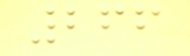266
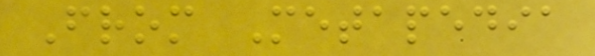From Metapedia
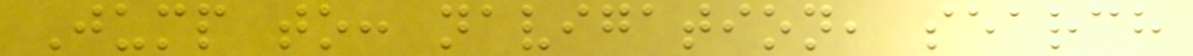Jump to: navigation, search
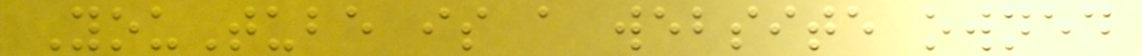YouTube is a website owned
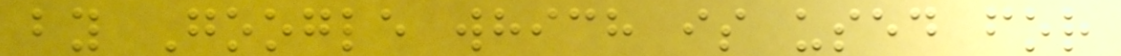by Google which is used for
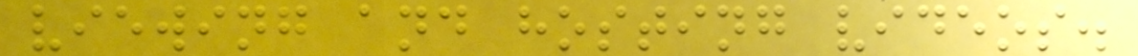viewing and hosting videos.
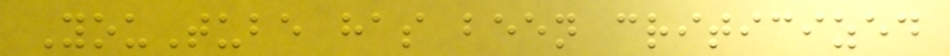YouTube has been criticized
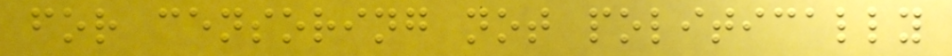for censoring not politically
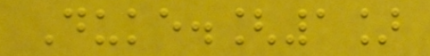Duke.[1]
